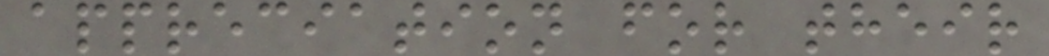appreciation for their
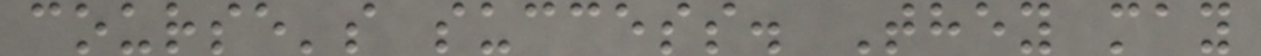course's success. They may
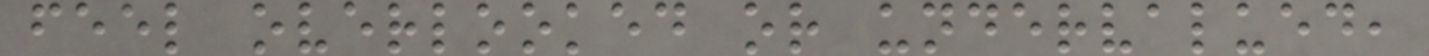feel overlooked or undervalued,
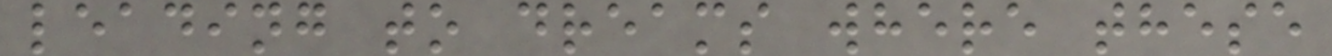leading to dreams where these
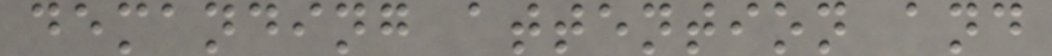demanding attention and
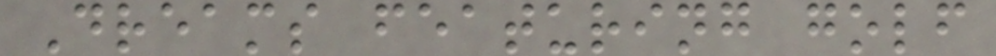Dreams featuring golf
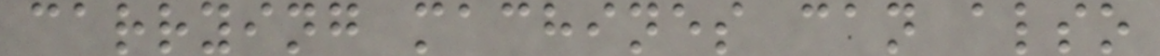carrying machines can also
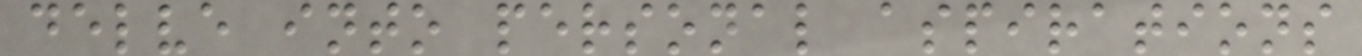delve into personal aspirations
